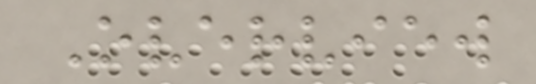Overview
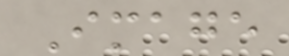Image
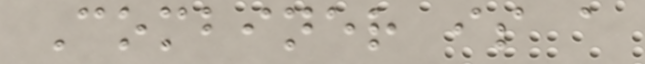Combiner is a
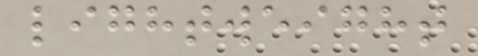lightweight
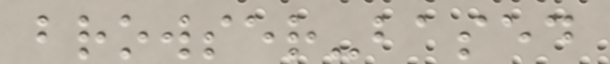browser-based
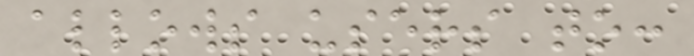allows users to:
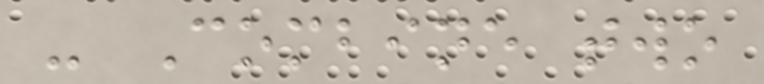- Combine two
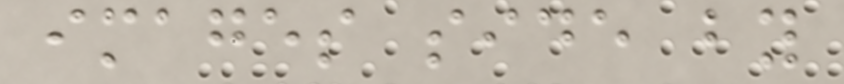images side by
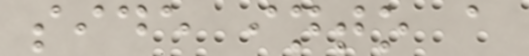side into a
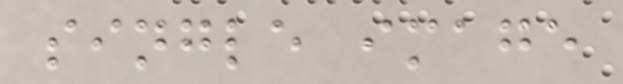single image
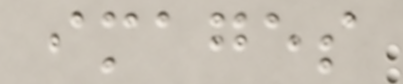images
